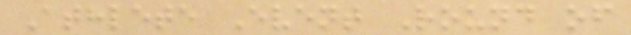Athlete Event Round of
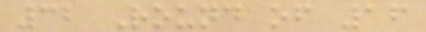32 Round of 16
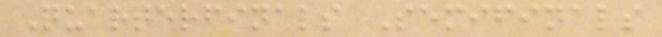Quarterfinals Semifinals
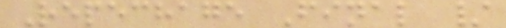Repechage Final /
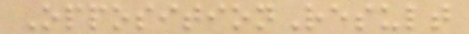OppositionResult
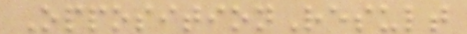OppositionResult
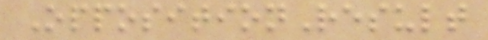OppositionResult
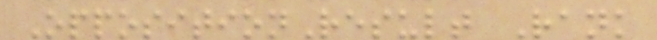OppositionResult Rank
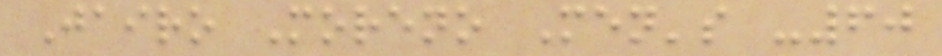Jairo Moreno Men's -60
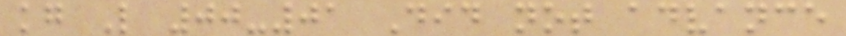kg L 00-01 Did not advance
